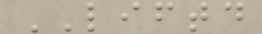LIFTD
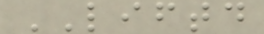LIFTD
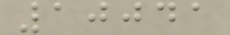10041
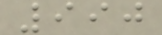990
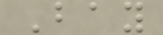Bay
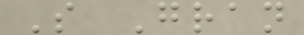S Gran
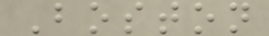Boston
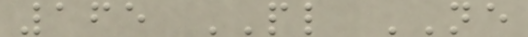165 PL NE
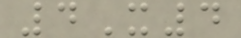4X4
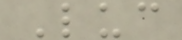Luc
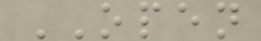OPEN
